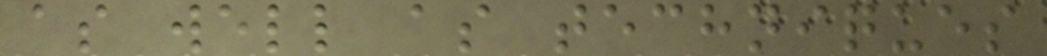as well as techniques
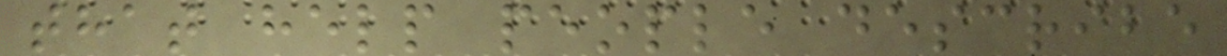that help people describe
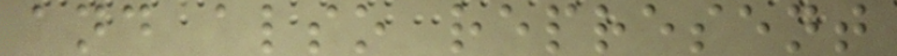and also represent
